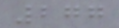277
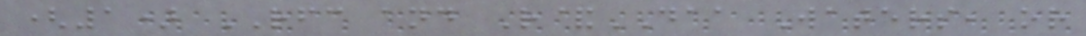(1) RFC and R&DAA Waters, or
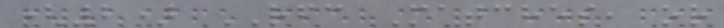(2) RFC Matches, or
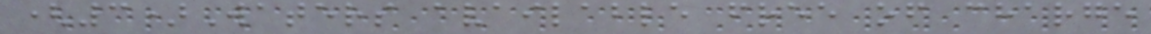(3)Waters available free of charge
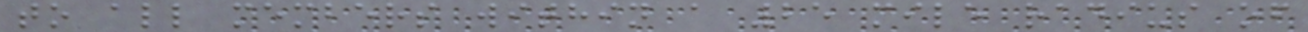to all members within a 25 mile radius of
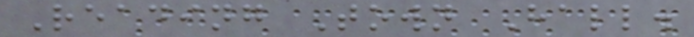Reading Town Hall.
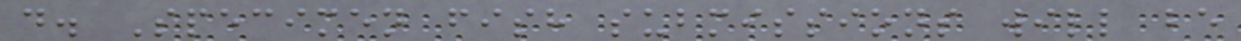d. Specimen fish submissions will be
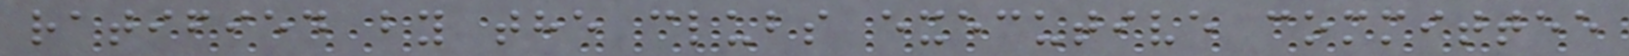ratified by the clubs executive committee
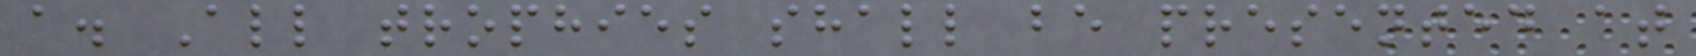a. All trophies shall be presented at
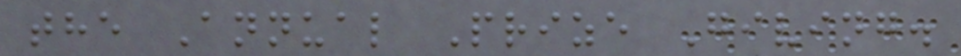the Annual Prize Giving.
